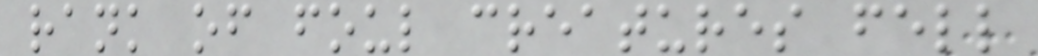rank of foul creatures fell
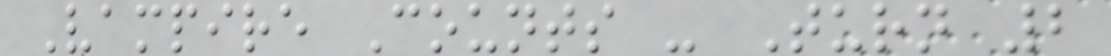Vampire Counts - Turn 2
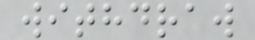withdraw
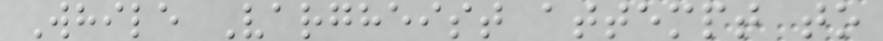While Vargheist attempt to
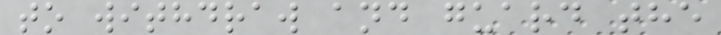to withdraw and guard the
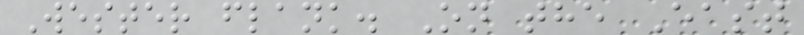Wester flank. On the East
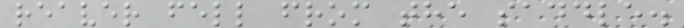reaver fell from the saddle.
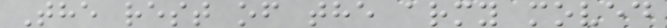The rest of the army moved
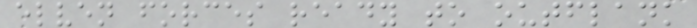elven forces ready to outflank
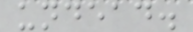undead.
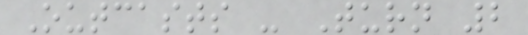Outcasts - Turn 2
